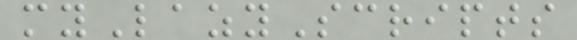myLazyScripts
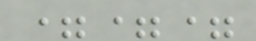===
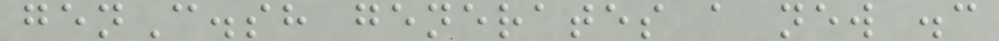genC.sh generates a new .c
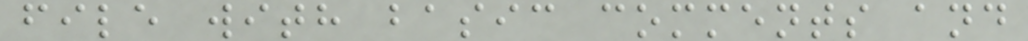file with basic comments and
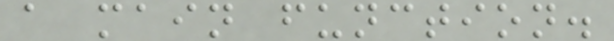a main function.
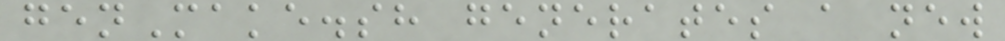genMake.sh generates a new
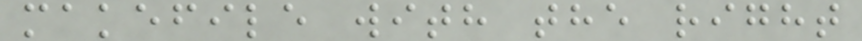makefile with the right
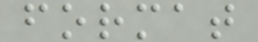format
